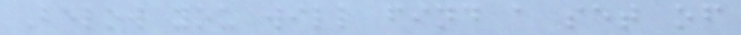Below you will find a set of
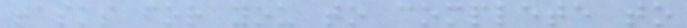tasks for you to complete to
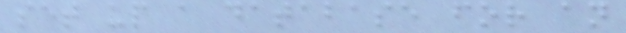set up a database for an
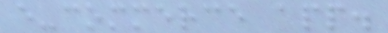e-commerce app.
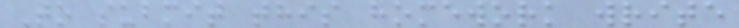To submit this homework write
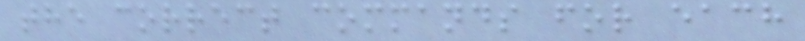the correct commands for each
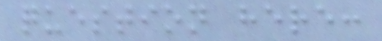question here:
